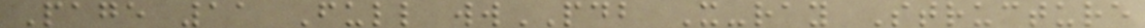Page 11 Full wwPDB X-ray Structure
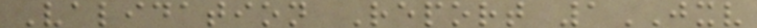Validation Report 1JXV
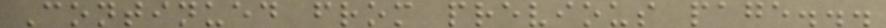Continued from previous page...
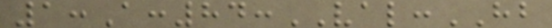1:A:84:VAL:HB
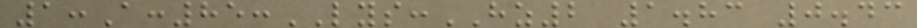1:A:85:LYS:HZ2 1.83 0.43
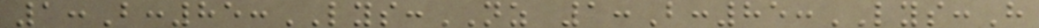1:B:85:LYS:NZ 1:B:85:LYS:H
